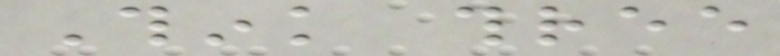Think three
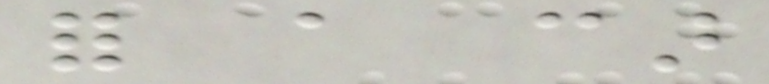for a car
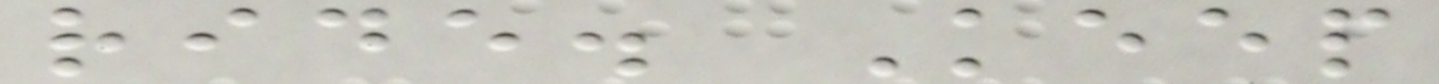ride. Keep
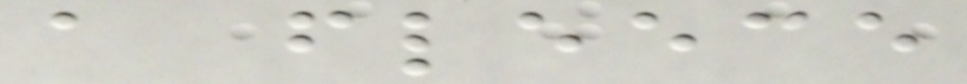a fleece
